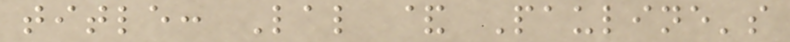title: Lal & Pauline's
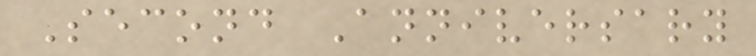Second Anniversary
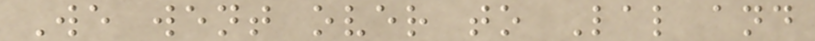We went over to Lal and
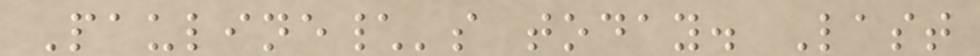Pauline\'s today. Last
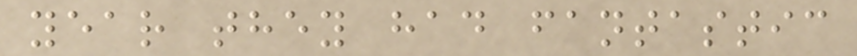year they had fantastic
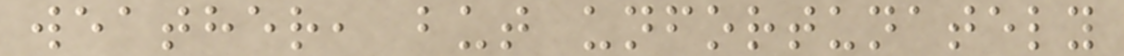weather, but unfortunately
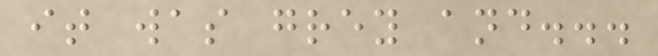it was grey and...
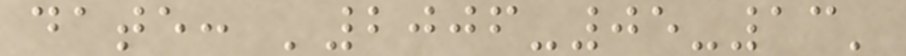date: '2006-05-13'
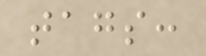tags:
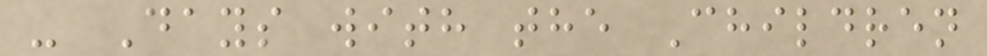- Days with the Children
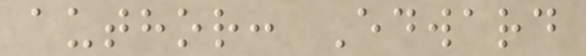author: Edward
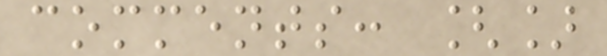comments: []
